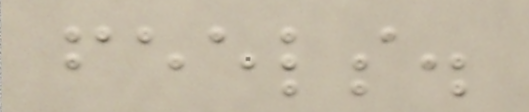feels.
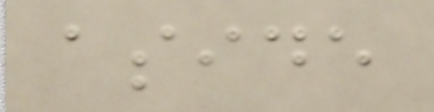aside
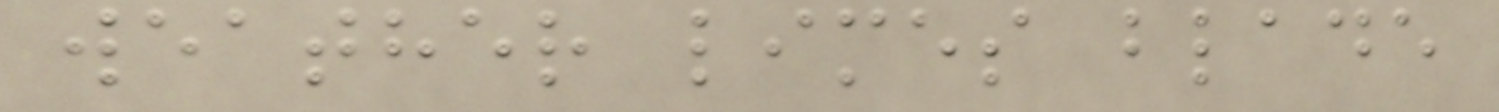weather limes blade
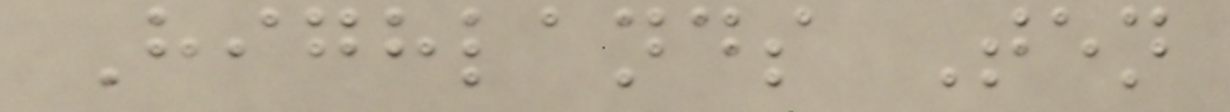Highlands Ten
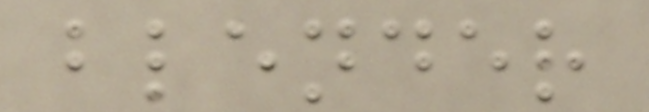blender
